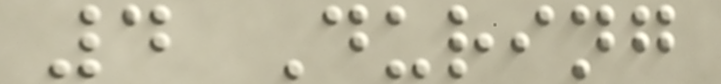4 During
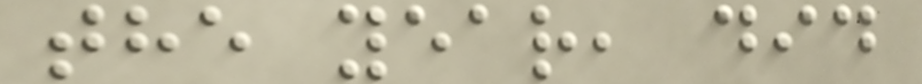the year, did
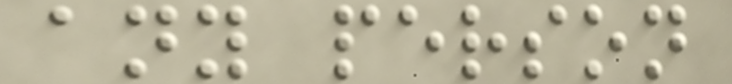any person
